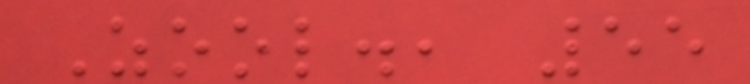Zool., 55
